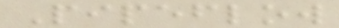Pipeflow
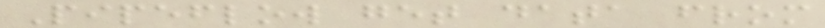Pipeflow get data from
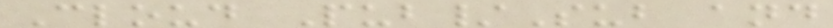Cloud Pub/Sub and
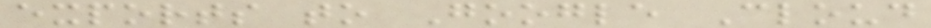exports to Google Cloud
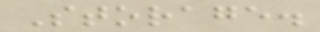Storage.
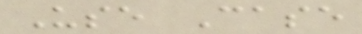Use Case
